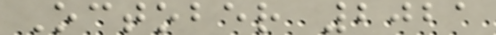October 2021
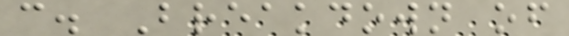c. Breakdown of
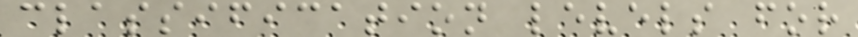classification levels for
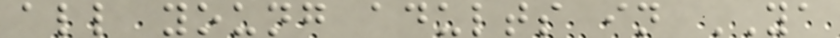all young adults in YA
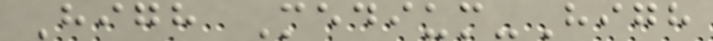High Medium-High
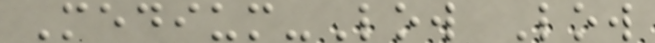Medium-Low Low
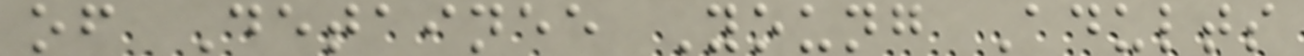of Detainee Young Adults
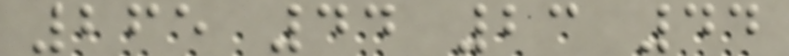265 44 23 44
